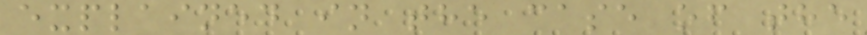explained in the case of the
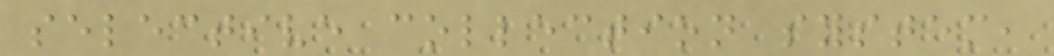selective collection system,
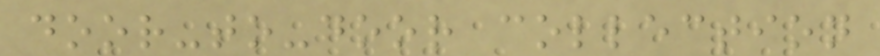door-to-door collection
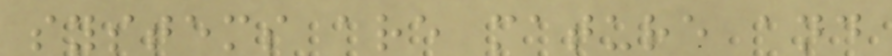systems are mature and
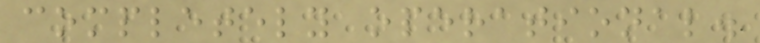completely operational.
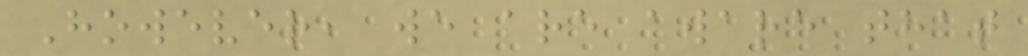However, we are aware that
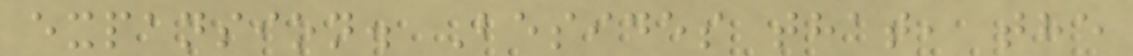expansion. Besides that, the
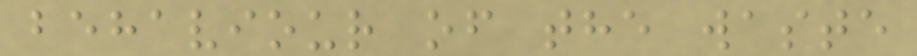behaviour of the waste
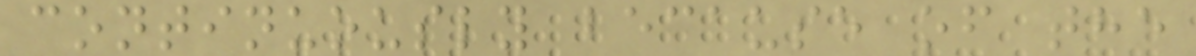continuously because of the
